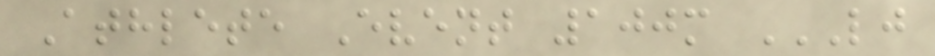Athlete Event 100m LJ
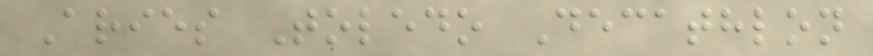Aries Toledo Decathlon
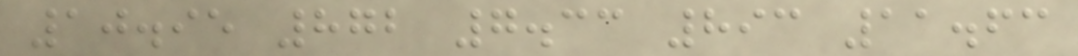10.95 872 7.33 893 11.63
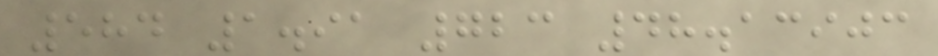584 1.91 723 48.13903
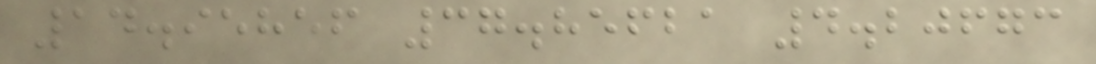14.95856 37.85621 4.20673
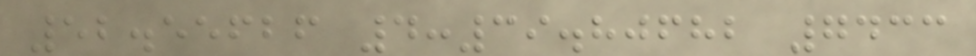52.55626 4:39.80682 7433
